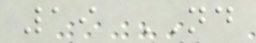19 ND
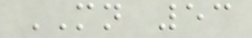MN 53
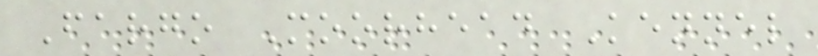Fargo Moorhead Kennel
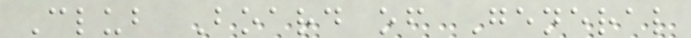Club Board of General
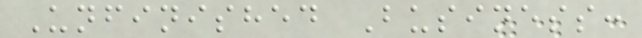Unfinished Business:
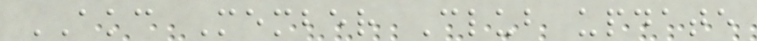AKC Member Club update
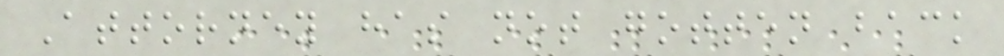Attorney has not gotten back
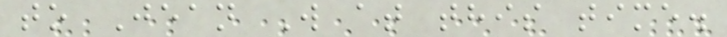to Jean W at this time.
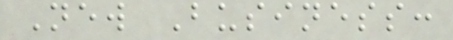New Business:
